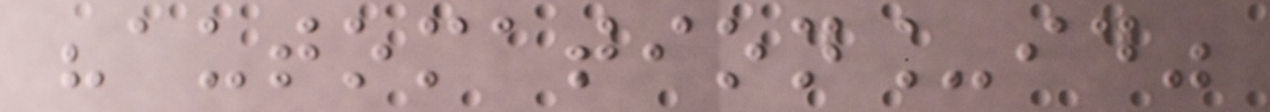"automation_id"
